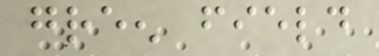green field
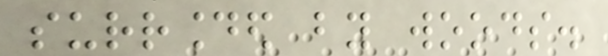surrounded by woods.
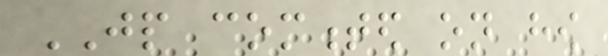JP commented on how
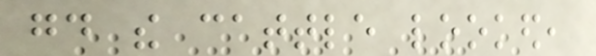good the cattle looked,
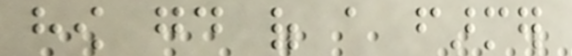how good of a farmer
